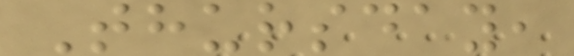Thursday,
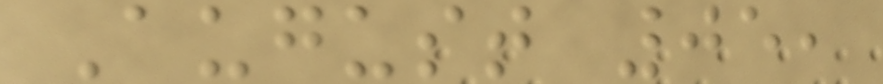August 05,
